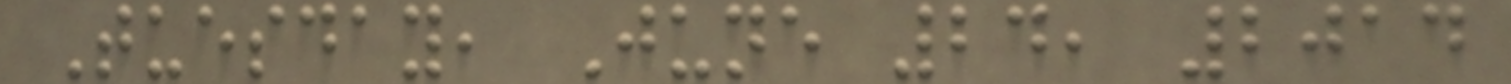Tuesday, June 24, 2014
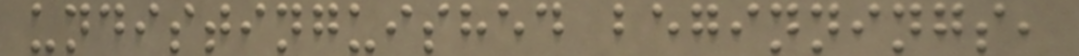undistinguished beginnings,
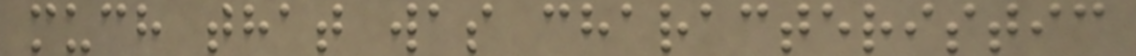much that was characteristic
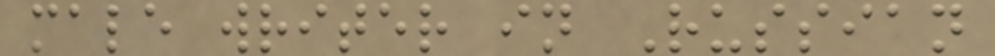male writer in Russian
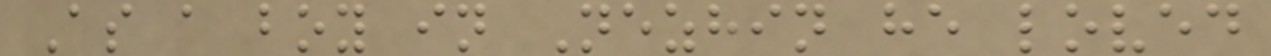As a boy in Nezhin he loved
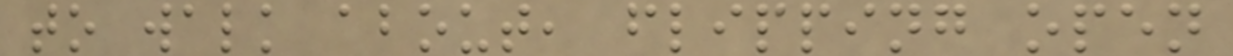to walk about, flipping open
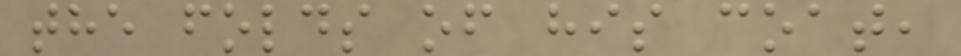the folds of his coat,
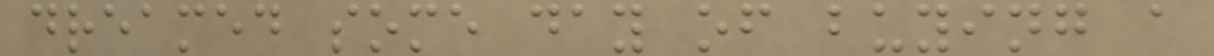dreamed some day of buying a
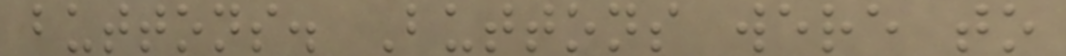buttons. Buttons were to
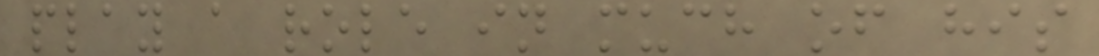play a role in much of his
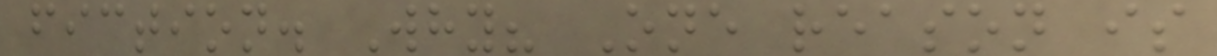fiction. Why? One reason is
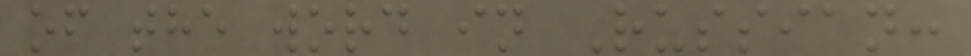of the word in Russian:
